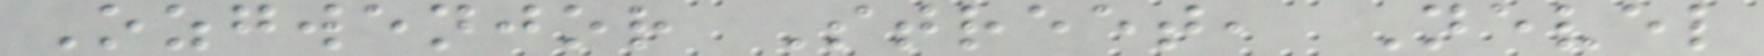Ozgwenjor Street, Nevel
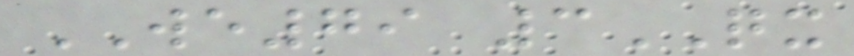WE79 3QX
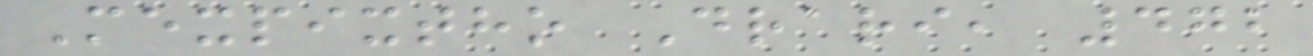Mexpixtho Drari, 472
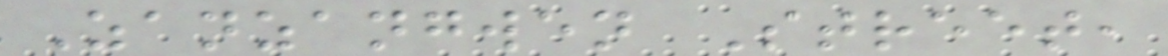Zanzangwen Street,
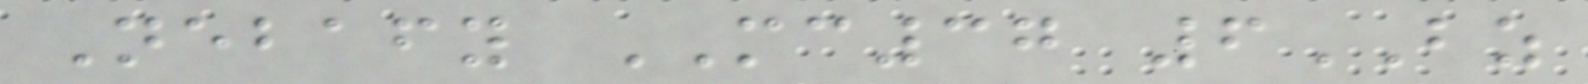Nebafy MC37 6BZ
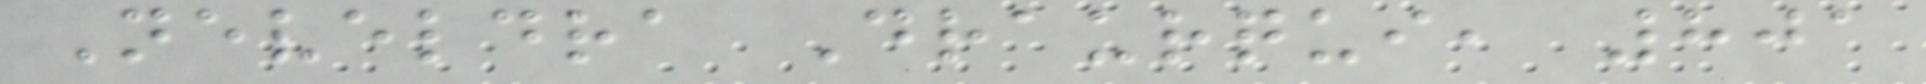Neveldra Draurqui, 801
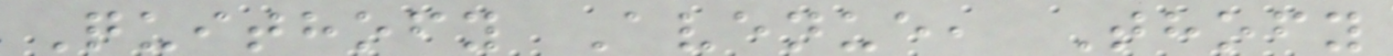Quithofy Avenue, Thofy
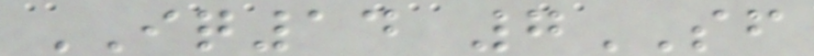IQ14 7SF
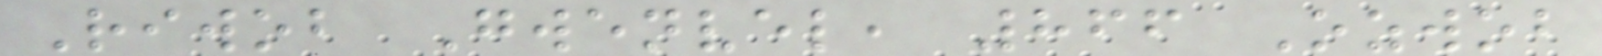Riwob Gwenvel, 866 Ozwob
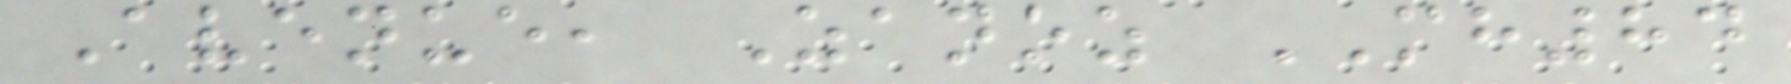Avenue, Zanoz MH84
